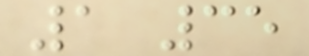1 35
